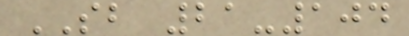SB 21-104
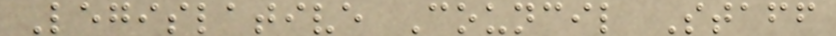Legislative Council Staff
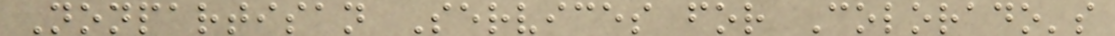Nonpartisan Services for Colorado's
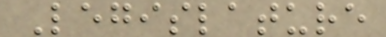Legislature
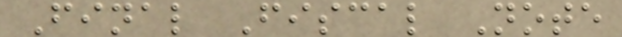Final Fiscal Note
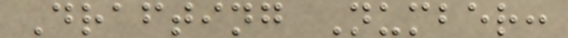Drafting Number:
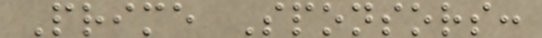Prime Sponsors:
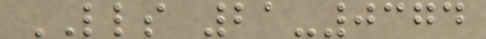LLS 21-0374
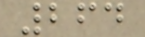264
